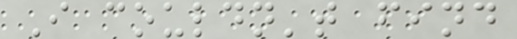I couldn't find
